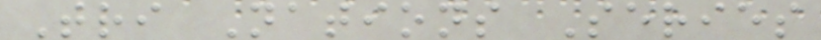Tri Nations Series
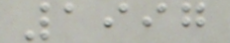1997
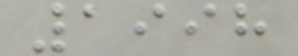1998
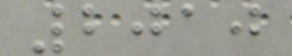2010
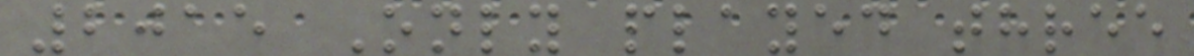2015 Only played three
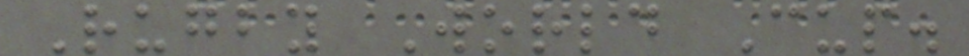Rugby World Cup.
